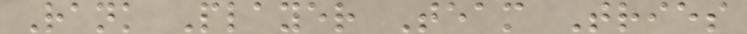Rank Player Team Tries
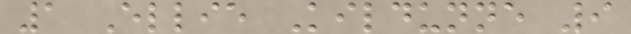1 Ellie Kildunne 9
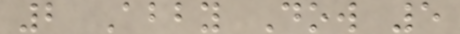2 Abby Dow 5
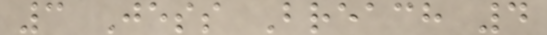3 Jess Breach 4
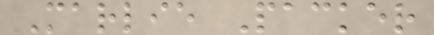Marlie Packer
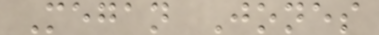Megan Jones
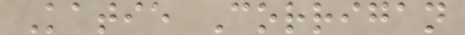Katie Corrigan
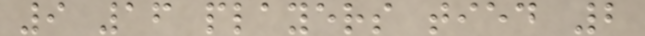9 16 players tied 2
